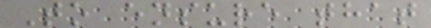To ensure that
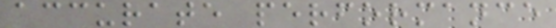accurate performance
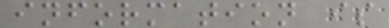information is
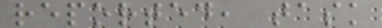reported, task
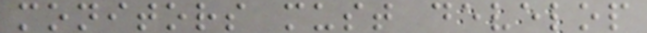monitors must develop
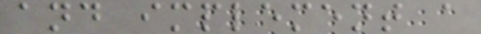and implement a
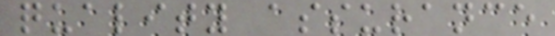quality assurance
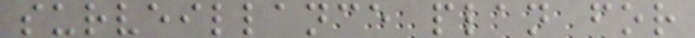surveillance plan for
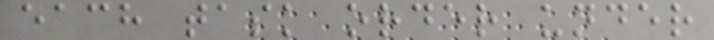each task order under
